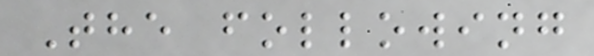The following
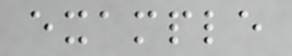example
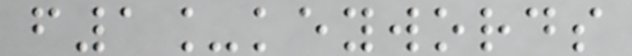f1_keywords
